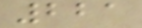221
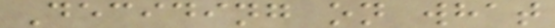Deciding on what
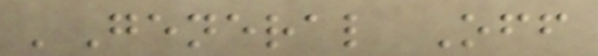'General Off
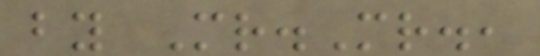by Mr.Mr.,
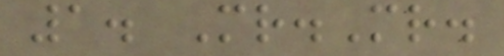1. Mr.Mr.
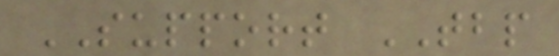SUPPORT TBP
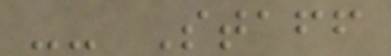-- Staff
